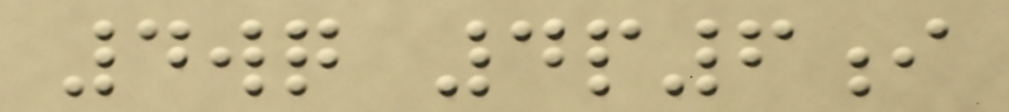4wq 4p6i
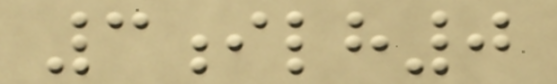3ilh0
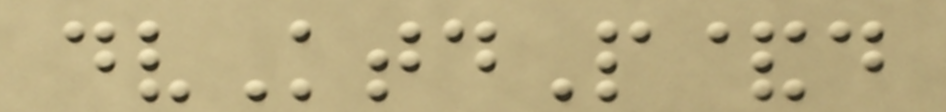dvKtdP&d
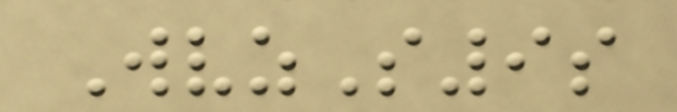WvzS9s
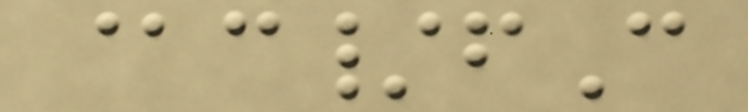@c/fC
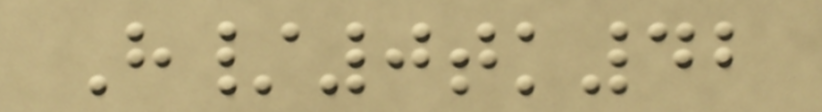H/0tk42
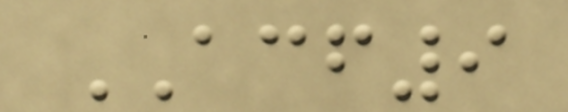ACF9
